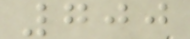700
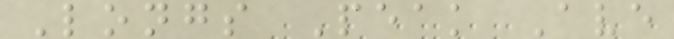Longs Peak Ave
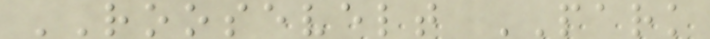ROOSEVELT PARK
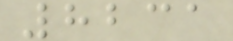8231
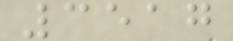3517
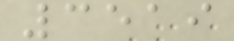3519
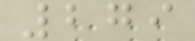279
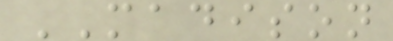MADISON
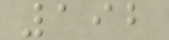192
